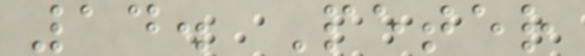14. Peter
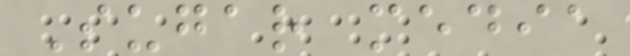Sugar media
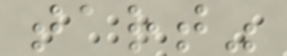tart"
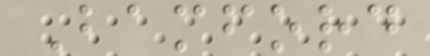Bamford
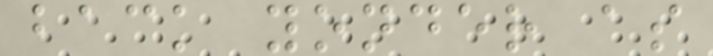back yonder as
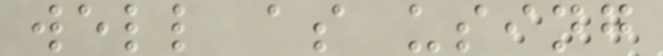well as using
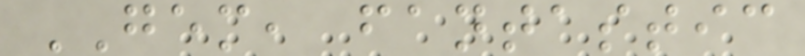GEM, fantastic
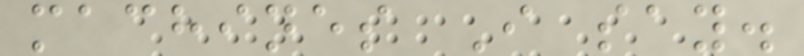machines I say.
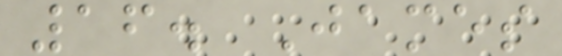16. James
